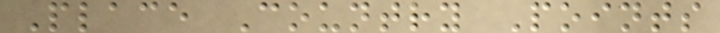Place Country Points
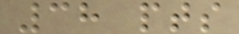38 pts
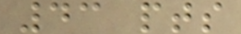43 pts
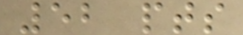52 pts
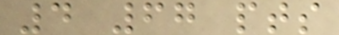4 67 pts
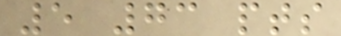5 73 pts
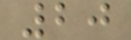20
